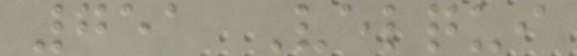751 Velqui
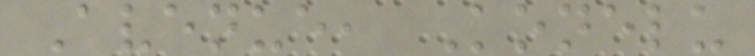Avenue, Konelu
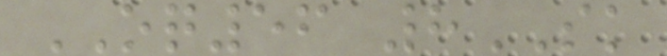OQ56 8SK
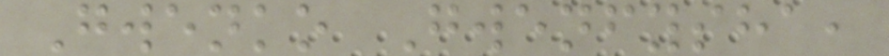Gwenko Gwenfysha,
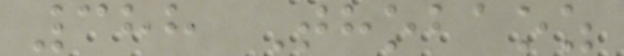388 Thobaoz
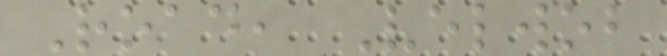Road, Velwob
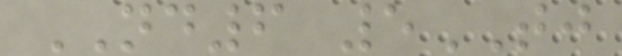ND6 5TJ
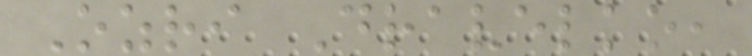Ozri Dravelko,
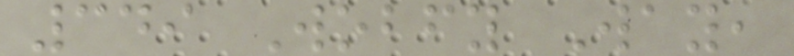349 Wobfy Way,
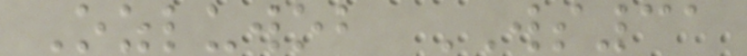Ozluwob WS31
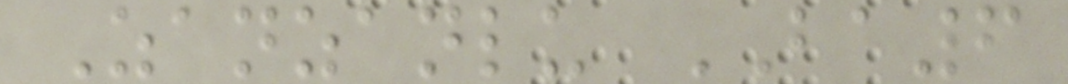Zanzanlu BA6
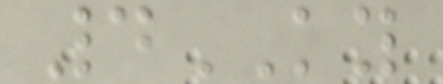4KY
